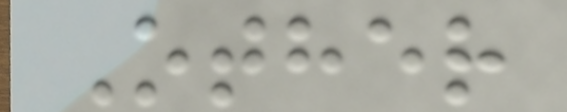Other
